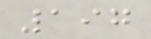197
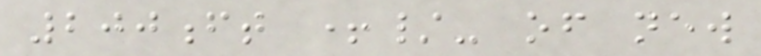200ft +/- of new
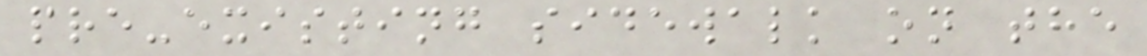pre-existing sidewalk on the
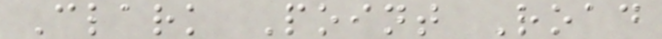Clark Point Road
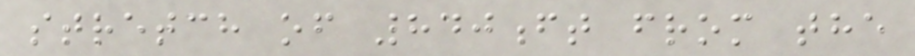stretch of 840ft from the
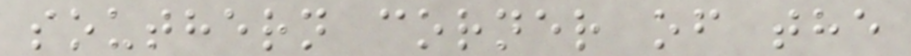southern corner of the
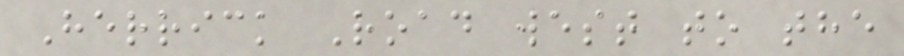Herrick Road west to the
